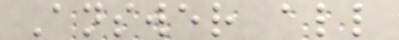Answer all
